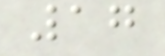17
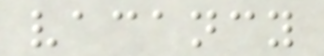vacancy
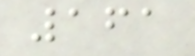161
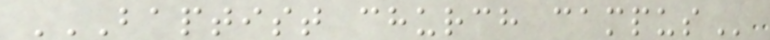BAPTIST CHURCH CAMPUS
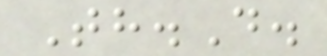Th.D.
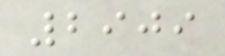2909
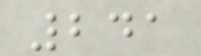241
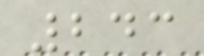243
